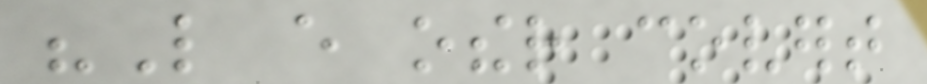"Like every other covert
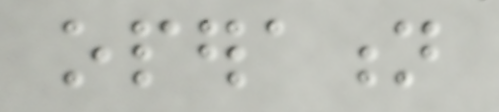operation
